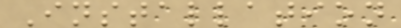Installation
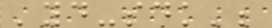'yd-sdk';
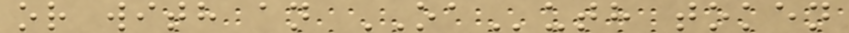or with an OAuth token
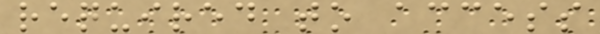required to access
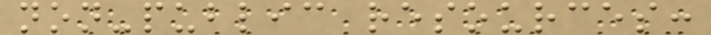non-public resources:
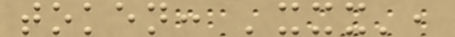token: 'xxx',
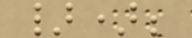});
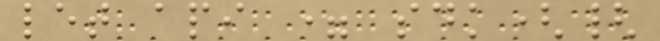let api = sdk({
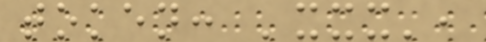token: 'xxx',
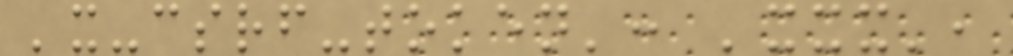'x-csrf-token': 'xxx',
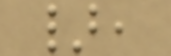},
